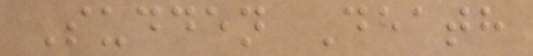Sudden Death
